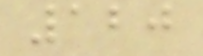120
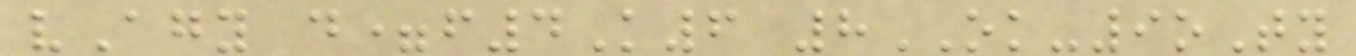vAgy d=f4K6 8OK-9oTy
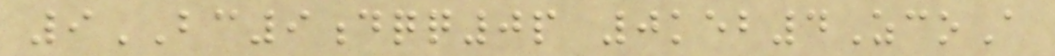9BC9dqq0p 0keb4ZcoA
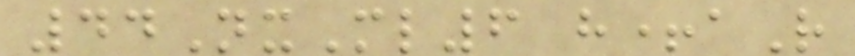44NxMl6 h+aR
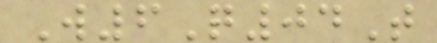W6Q04T
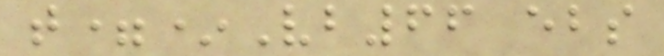t=*Vb66 ebs
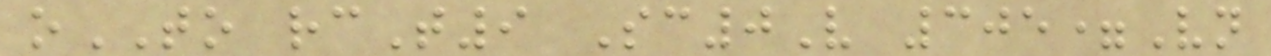oTO rcT9 Sc0V 305=Vn
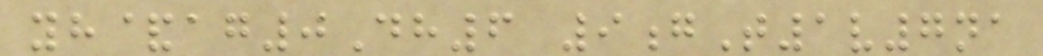yh&ag0Dh6 9gT1v7na
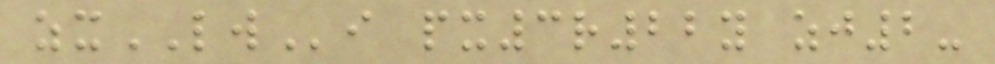zxLWi px3r22y zj2-
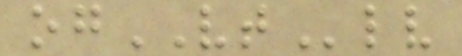ogVTlv
